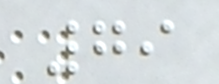79
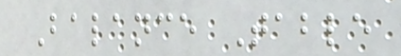Balance Table
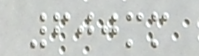600mm
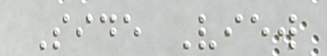Side View
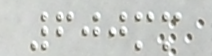600mm
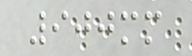900mm
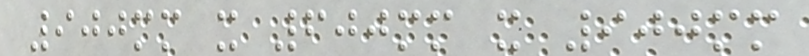900mm x 600mm x 900mm
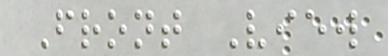Front View
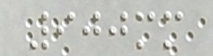900mm
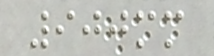900mm
